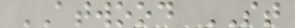ATWOOD ST
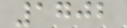1702
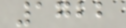1722
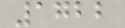1722
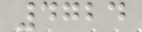4724
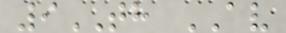9TH AV
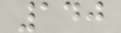140
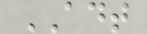ADT
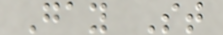Gay St
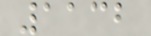1132
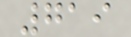719
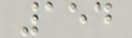154
